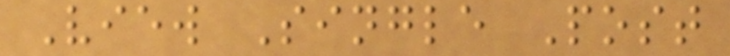View Single Post
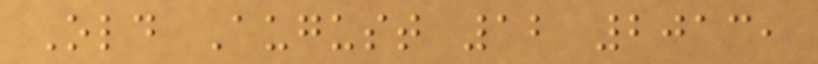Old August 12 2013,
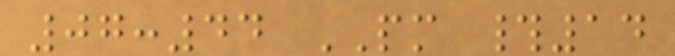07:44 PM #14
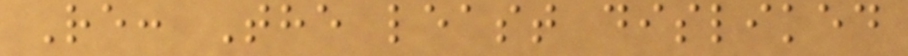Re: The least disliked
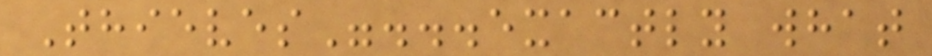Thieves"...exactly what
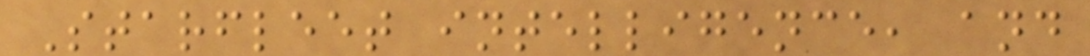Starfleet intelligence, and
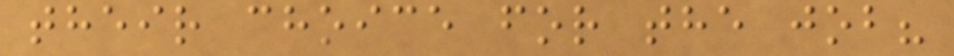their choice for the job?
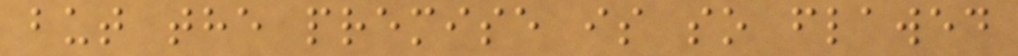but the premise is so flawed
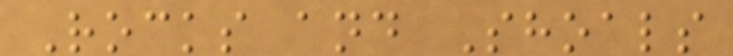Rocks and Shoals
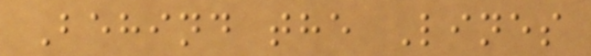Behind the Lines
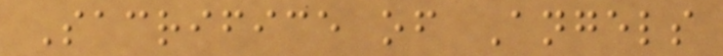Sacrifice of Angels
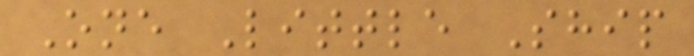One Little Ship
